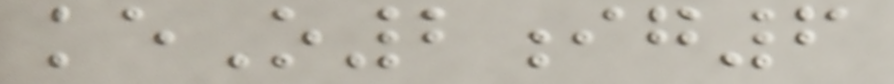keO2ig6
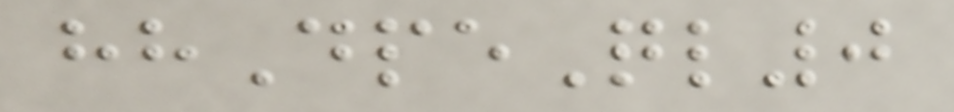hhDpeQl0
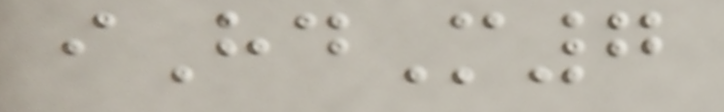iHdM7
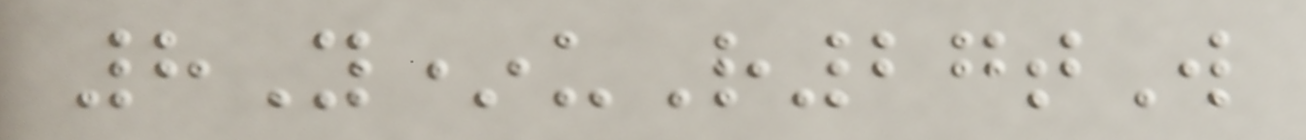8Y*uR27tW
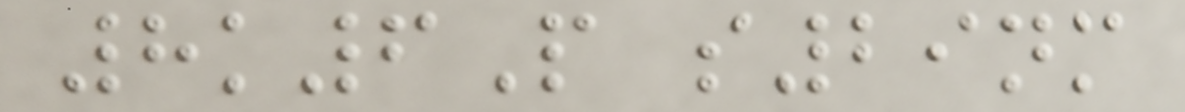8k6P s29nm
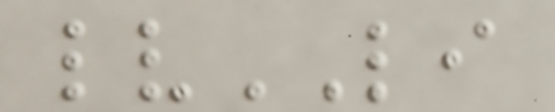lvLI
